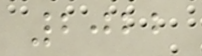2022
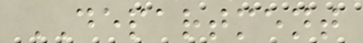DEPARTMENT
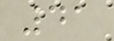41
